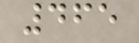465
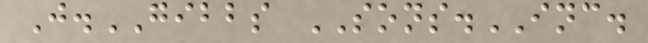J.GIBBS SONS.INC.
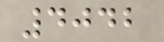4042
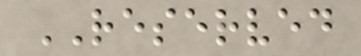RESERVED
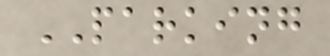PARKING
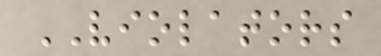VIOLATORS
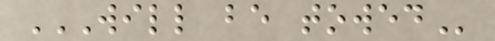WILL BE TOWED
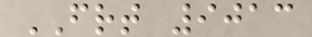FRT 9013
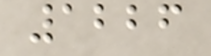1226
